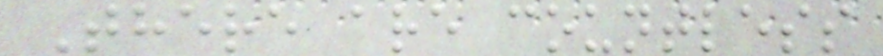There are countless
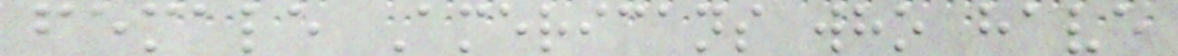female Americans who have
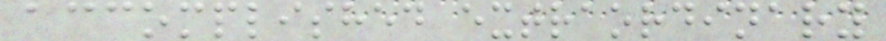accomplished extraordinary
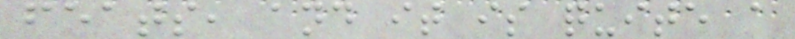feats, and it is quite a
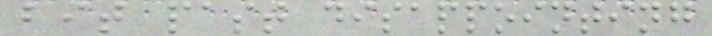bit past disappointing
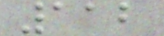112
